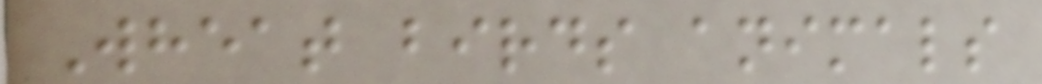Wheat birds animals
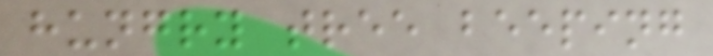hungry tree beeping
